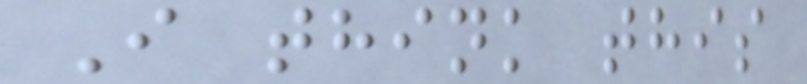I think this
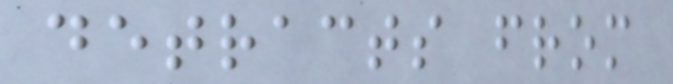detracts from
